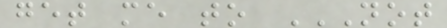get me to NOT
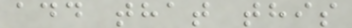add that this
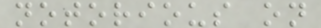notorious on
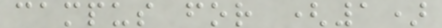campus for (1)
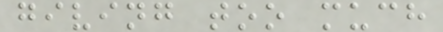giving too much
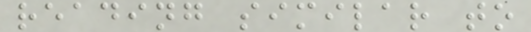reading similar to
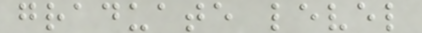graduate level
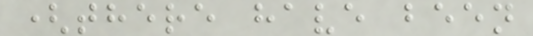(there have been
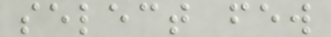select few
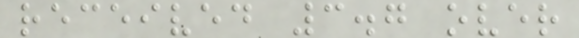received 3.7 over
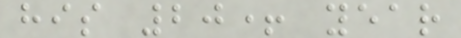his 20+ year
